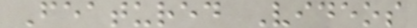Featured Videos
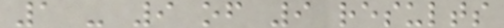1 - 9 of 9 results
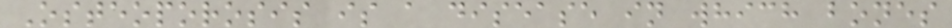Osteoporosis is a disease in which bones
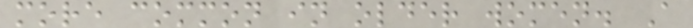more common in older women. A
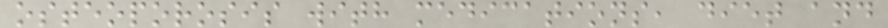osteoporosis with medications, diet and
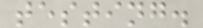testing.
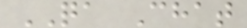QA Chat
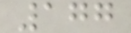177
